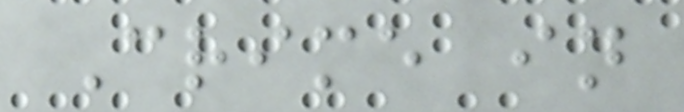Crime in
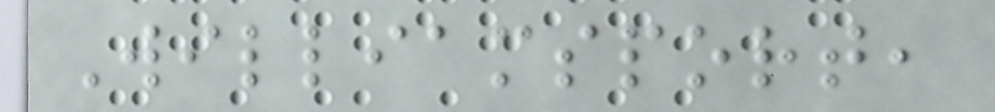Williamsport,
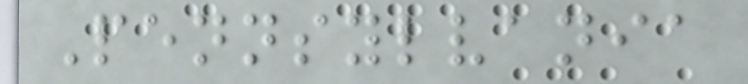Pennsylvania
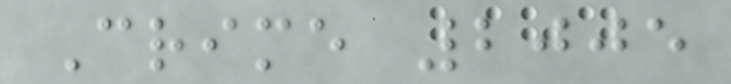Crime 2005
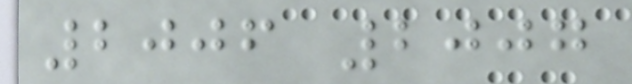2006 2007
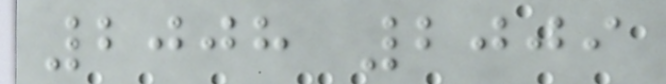2008 2009
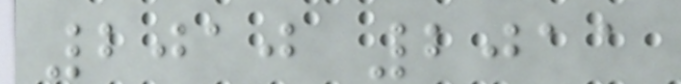2010 2011
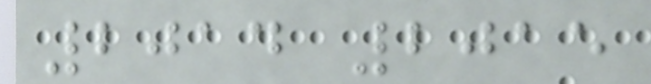2014 2015
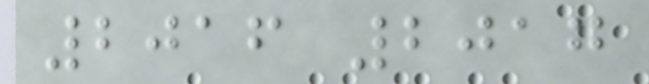2016 2017
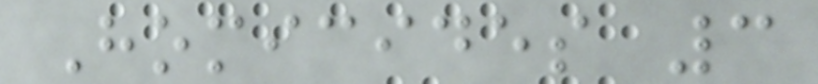Homicides 3
